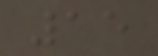15
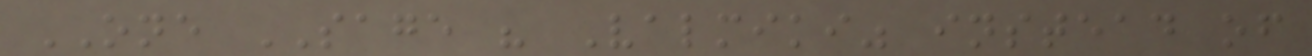ONE SAGE " Valmiki" instead of
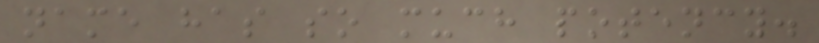name has so much potency.
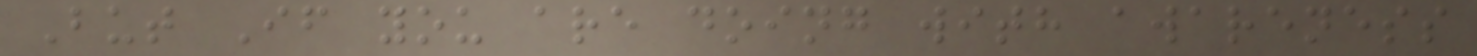But If you are doing with awareness
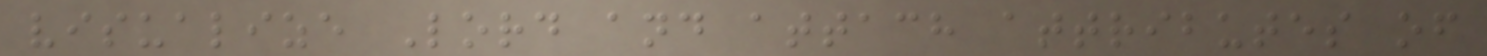visualize Lord and attach attributes of
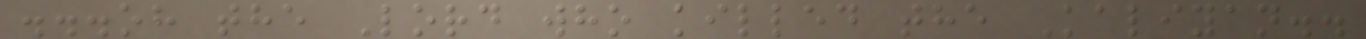...oh the Lord who killed the Kaliyan..
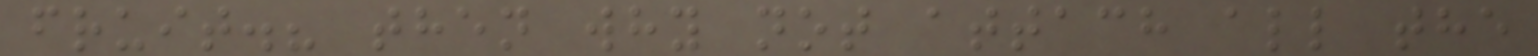fruit.? then why not attach all the
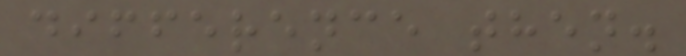difference then.
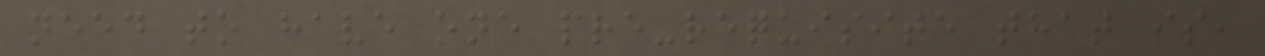need to have one pre-requisite that is,
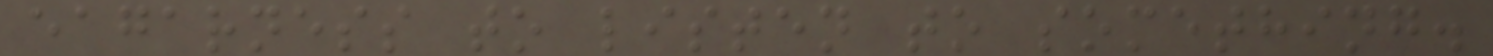eagarness to listen to something.
